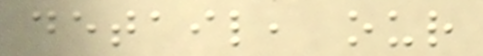detail, our
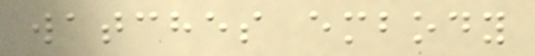watches embody
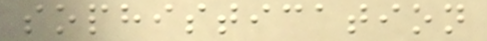sophistication
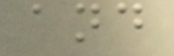and
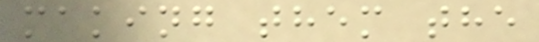making them the
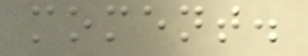moment.
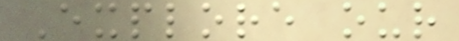Explore our
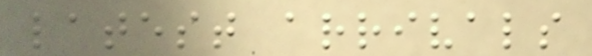latest arrivals
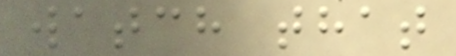watch that
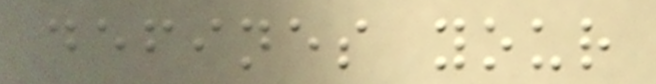defines your
